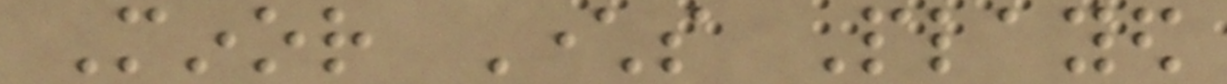Minor Characters Played
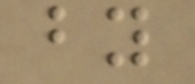by
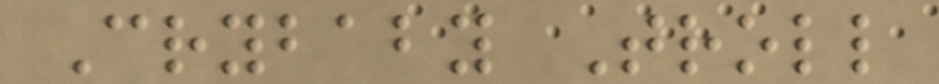Crybaby Troll
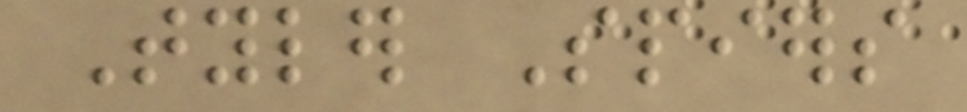Tyler Spiers
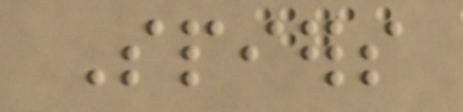Spiers
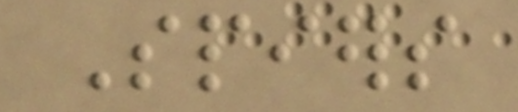Spiers
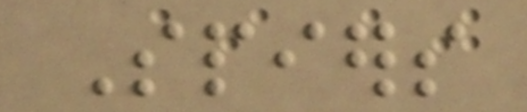Spiers
